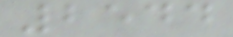2544
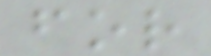for
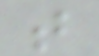t
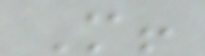M!
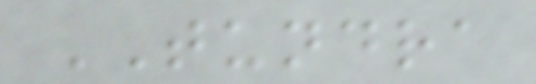TUNDRA
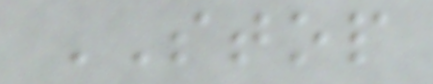STOP
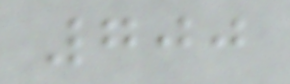700
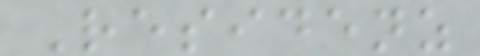Residenz
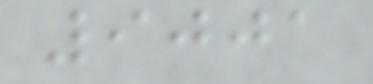9001
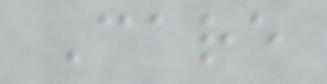Care
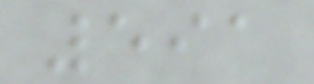591
